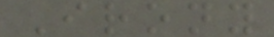Irony
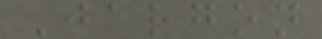Jargon
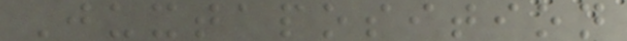Juxtaposition
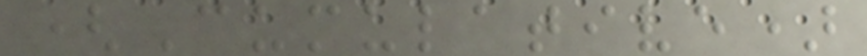(Cumulative)
